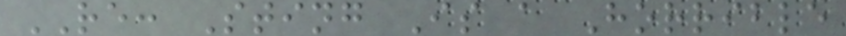RE: Sting Is a Horrible
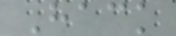Hack
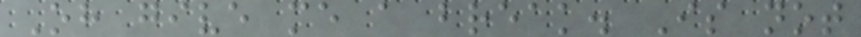Oh give me a break. Is not
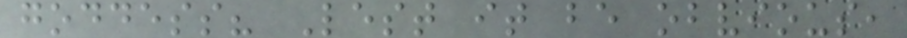goddess? Lest it be obvious,
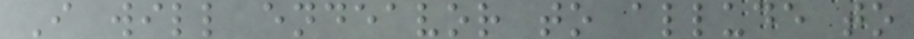I will endeavor to allude to
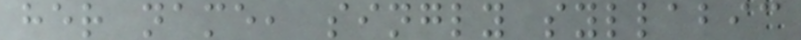her name, singly syllabic
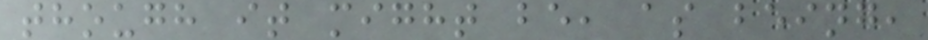though it might be, as being,
